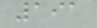191
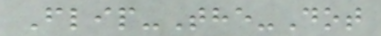Flip-The-Dot
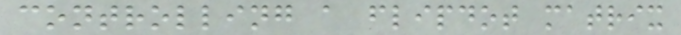controlling a flipdot matrix
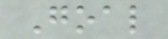Goal
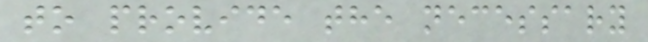to provide the necessary
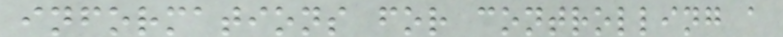informations for controlling a
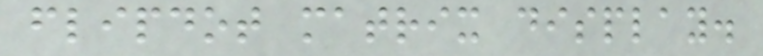flipdot matrix display.
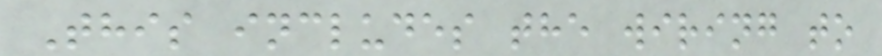This includes the wiring to
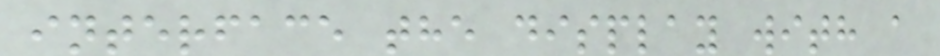interface the display with a
